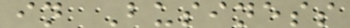in Business
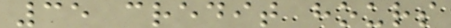35 credit hours
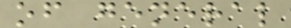of general
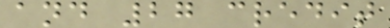and 27 credit
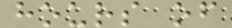hours of
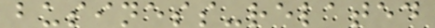business-related
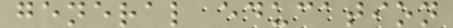general education
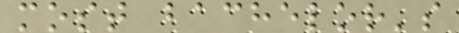most bachelor's
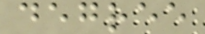degree
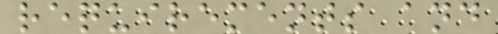requirements and
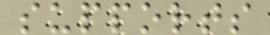supports
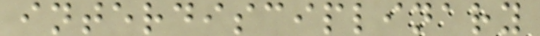interdisciplinary
